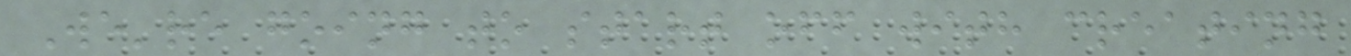We're going to start off with creating
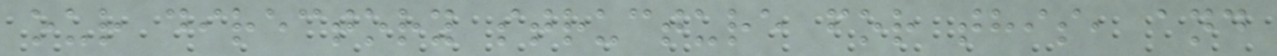our directory structure for this, and
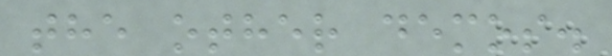the other demos.
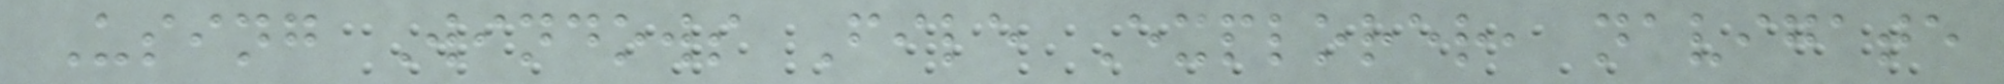Using Windows File Explorer, navigate
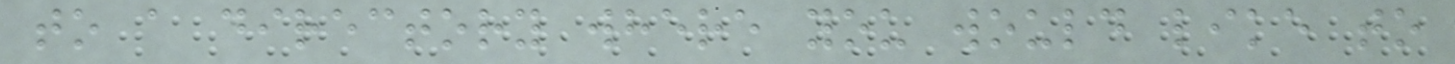to a directory where you would like to
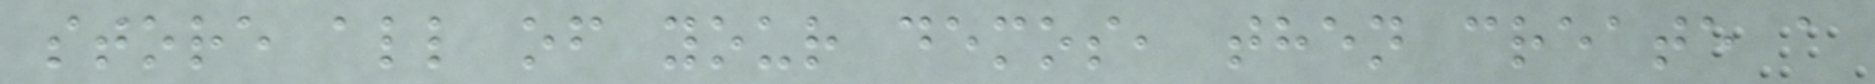store all of your demos, then create a
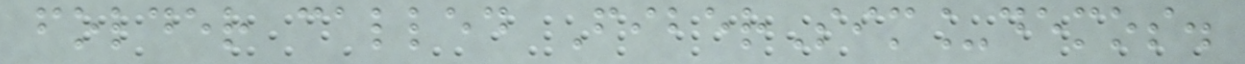folder called FiberSim_demos.
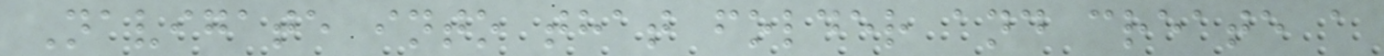Navigate into that folder and create a
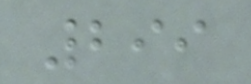299
